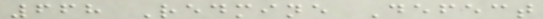668 Redmine Defect
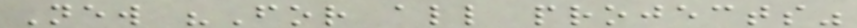New "For all projects"
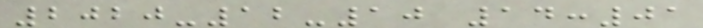2020-12-10 14:01
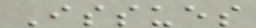Issues
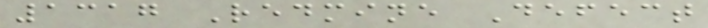1317 Redmine Defect
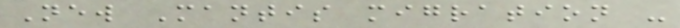New Mantis migration -
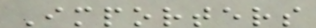Importers
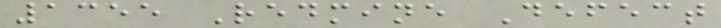1355 Redmine Defect
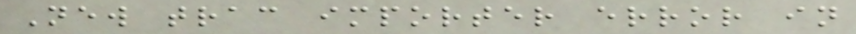New trac importer error in
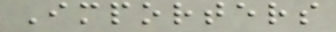Importers
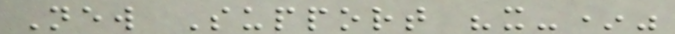New Support "x-*"
